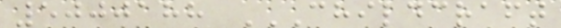5000188 CHILDCRAFT
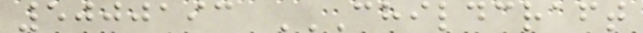5000193 CHILDCRAFT
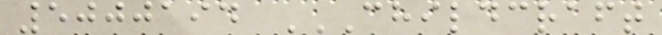5000194 CHILDCRAFT
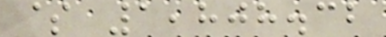$ 1,808.32
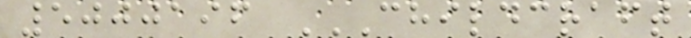5000196 CHILDCRAFT
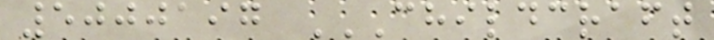5000197 CHILDCRAFT
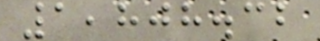1,808.32
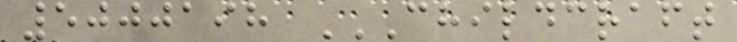5000198 CHILDCRAFT
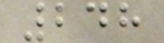248
